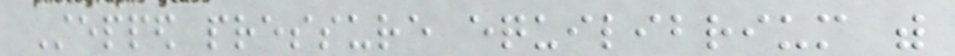Stepped pressure equilibrium with
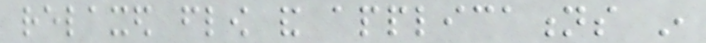relaxed flow and applications in
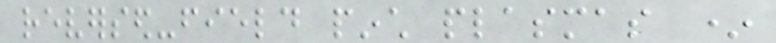reversed-field pinch plasmas *
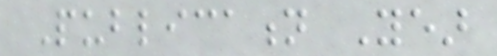Publication Year
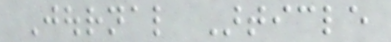Journal Article
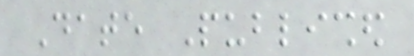Date Published
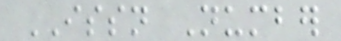ISSN Number
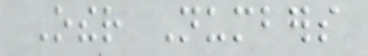Other Numbers
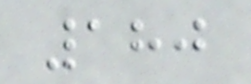180
